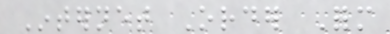Internet Order Form
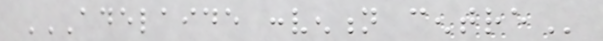ADELAIDE CONVENTION CENTRE
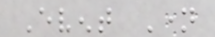Event Name
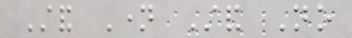Stand Name Stand No
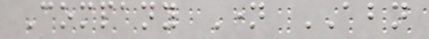Company Name ABN
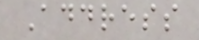Address
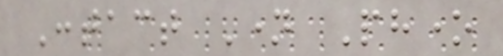Contact Name Phone
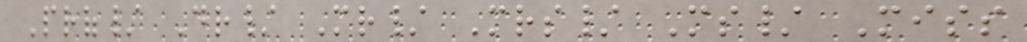Prof/ Dr/ Mr/ Mrs/ Ms/ Miss
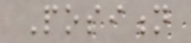Position
